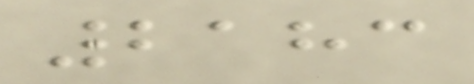2183
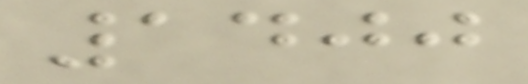1400
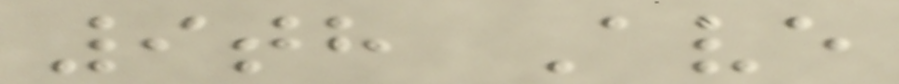9th Ave
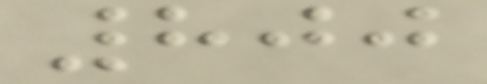800
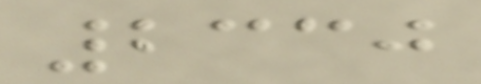2330
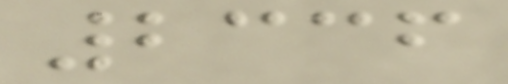2336
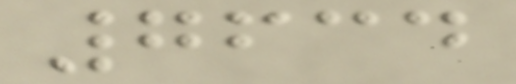7634
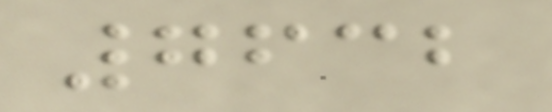7632
